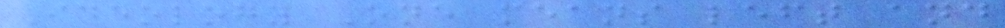Ideology One means left and
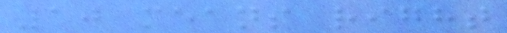10 means right
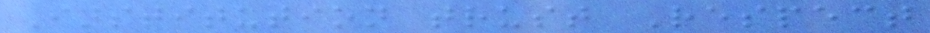Institution trust Respect
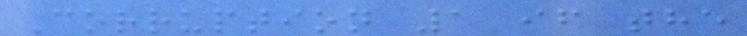Corruption 1 if the
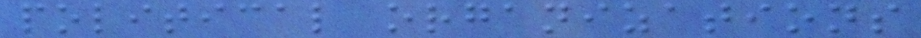political organizations
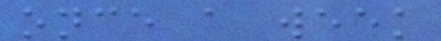once a week
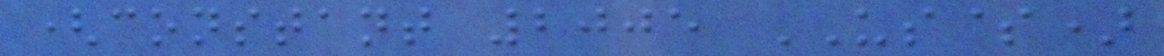(constant 2005 US$)
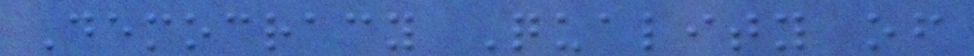Democracy Quality of
